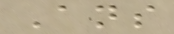Ans
